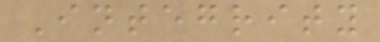Integrity
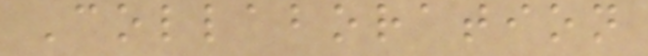Collaboration
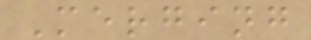Merging
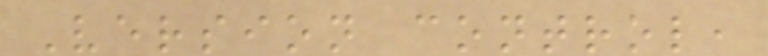Version control,
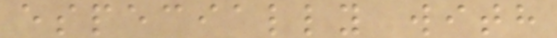especially with
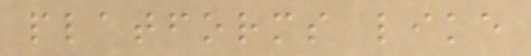platforms like
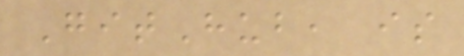GitHub, is
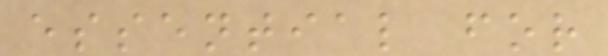essential for
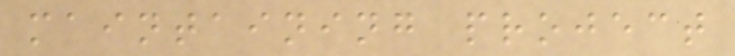maintaining project
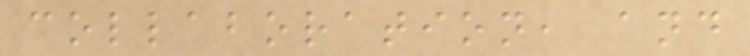collaboration, and
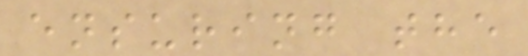ensuring the
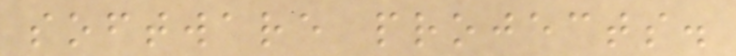software projects.
